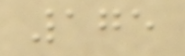175
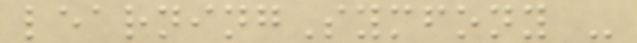learningSymfony -
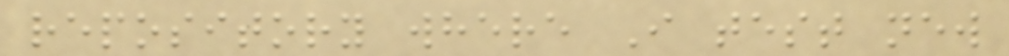repository where I test new
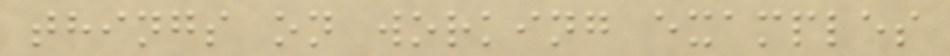things on working examples
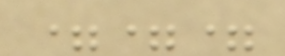===
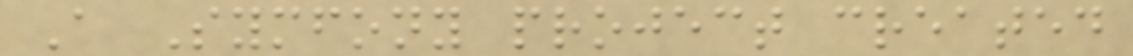A Symfony project created
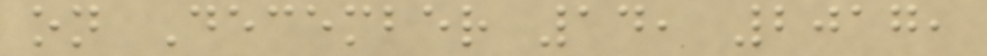on December 14, 2017,
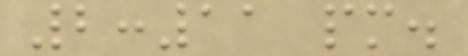2:11 pm.
